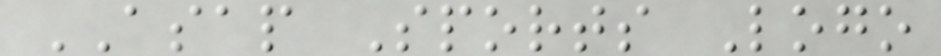ASAP Sports Logo
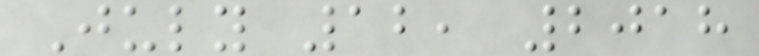July 12, 2018
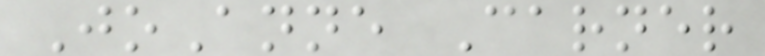JoAnne Carner
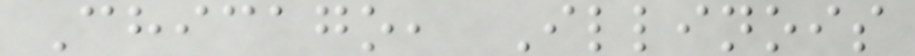Chicago, Illinois
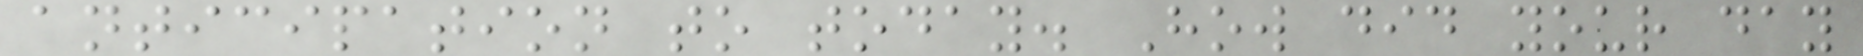anticipation to today. How did your day
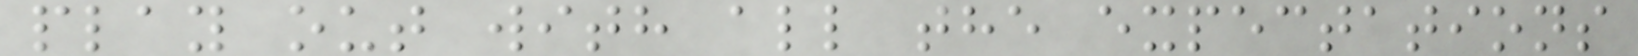play out with all the expectations
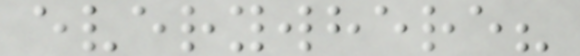everywhere?
